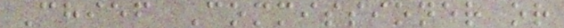Chief Commissioner or
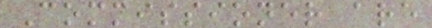Commissioner are
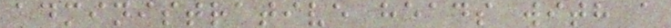administrative heads with a
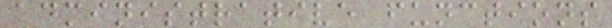administrative functions
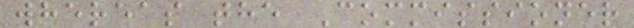whereas the Commissioner
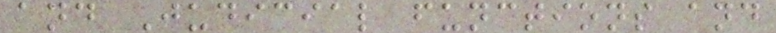and Judicial functions and
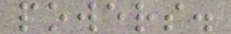powers.
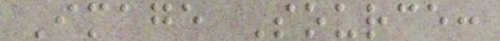Image Source:
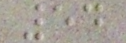54
